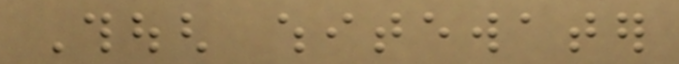Though whitewater
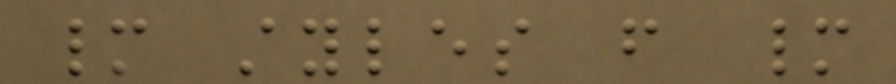many styles from many
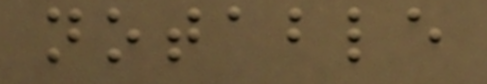notable
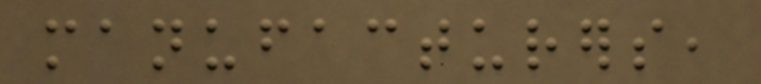manufacturers,
